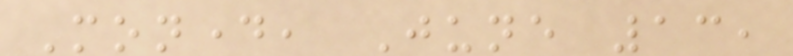Monday, June 13,
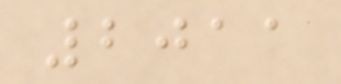2011
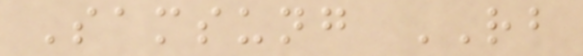Samsung RB
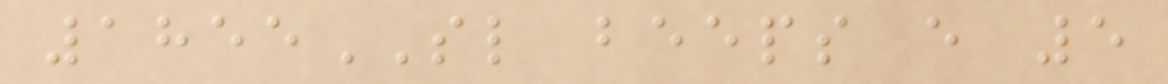1855SL beeps every 5
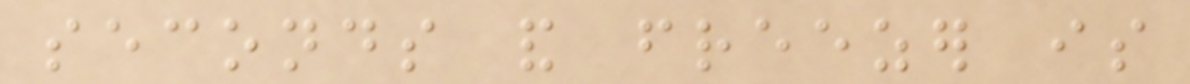seconds and freezer is
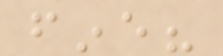fine?
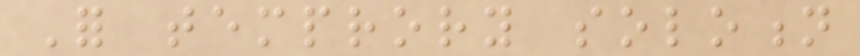For temprory solotion
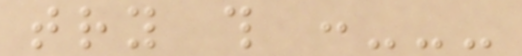try this :---
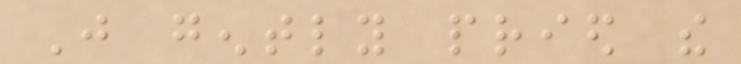Just gently pried the
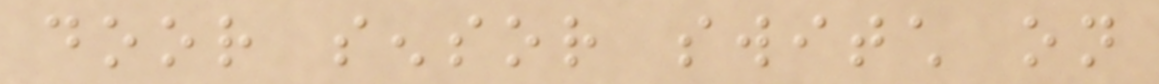door sensor switch on
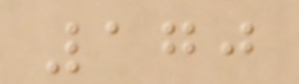170
